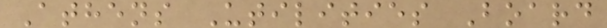Athens Utilities Board
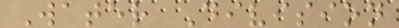Water Division
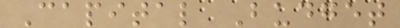Capital Budget
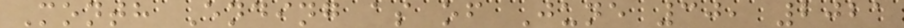Month Ending as of June 30, 2021
